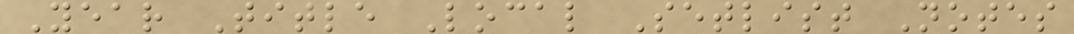Year Title Local Setlist Notes
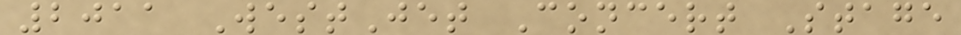2011 WestJet Concert Stage
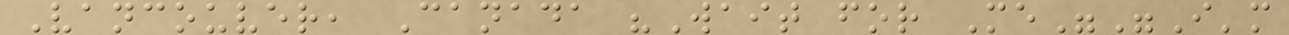Vancouver, Canada "Wait for Me""I'm
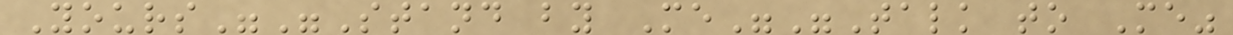Yours""Stand by Me""Talk to Me"
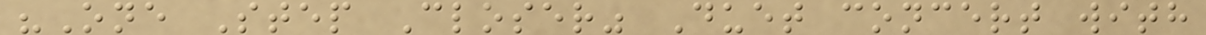"One Step Closer" Duet concert with
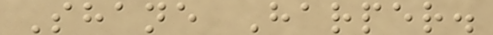Shane Harper.
